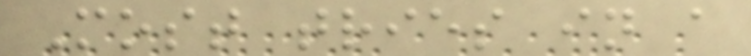Most tries in a
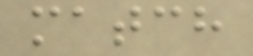match
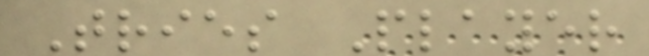Tries Player
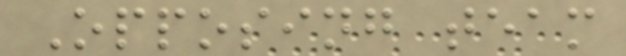Opposing team
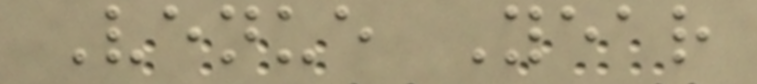Venue Year
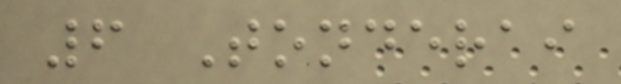6 Tonderai
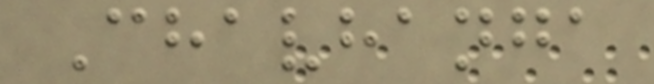Chavhanga
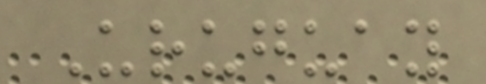Uruguay
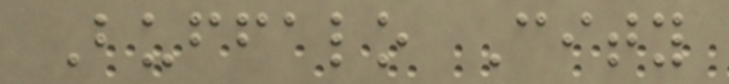Buffalo City
